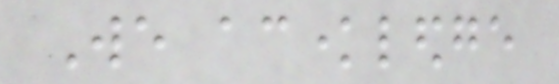We acknowledge
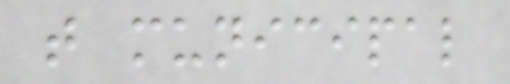that municipal
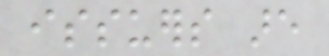issuers are
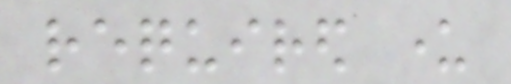required under
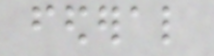federal
